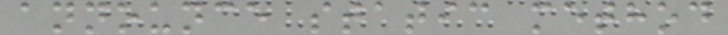announce static method
